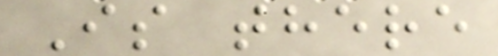Is there
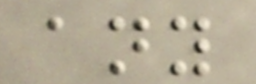any
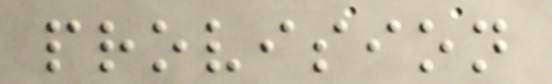provision
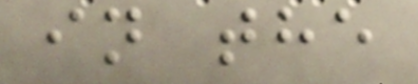in the
